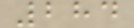284
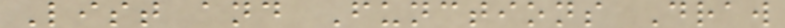List and Functions Draw
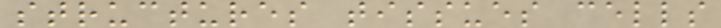structures tissues cells
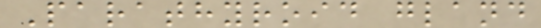Parathyroid gland
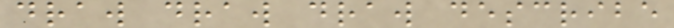draw draw draw describe
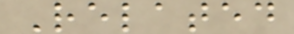Related
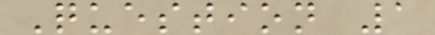Question 1
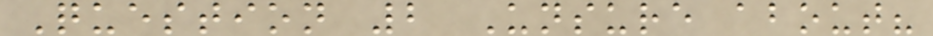Question 2 Unsure about?
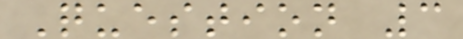Question 3
